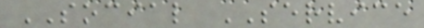SOCIAL SERVICE
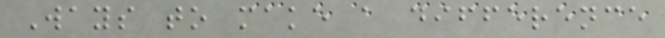Ways to make a difference
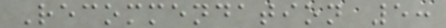Recommendation 5:
